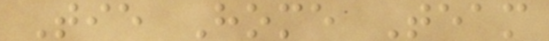Tie Home Team
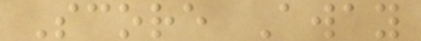Score Away
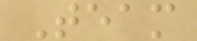Team
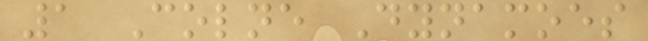1 Colne Dynamoes
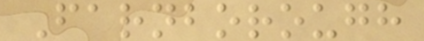Farnborough
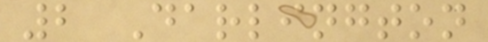2 Darlington
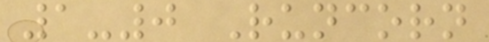1-0 Runcorn
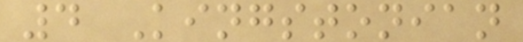4 Kingstonian
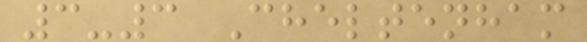3-3 Cheltenham
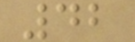42
